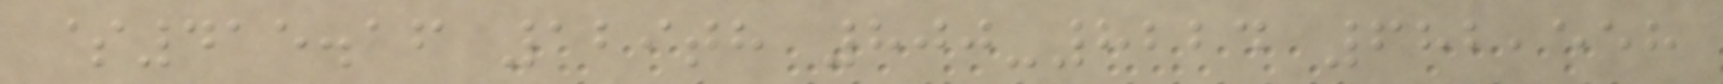$415.16 129th 800-8224 682,558
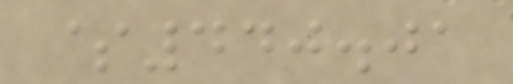$440.01
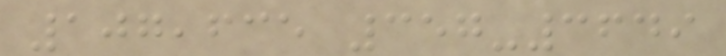107,635 357-3649
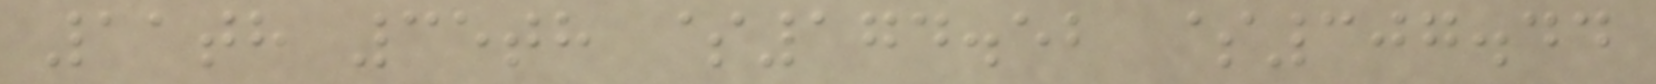11th 35th $174.52 $307.44
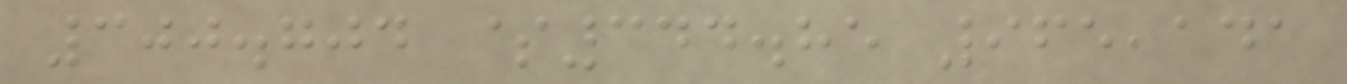300.704 $344.85 965,141
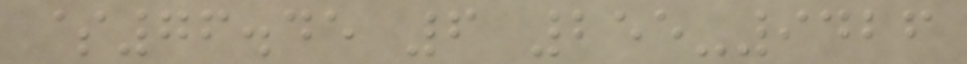$76.45 6 255-9426
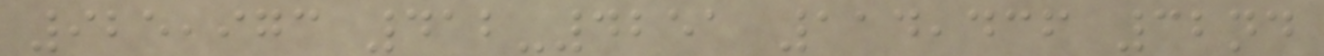925,973 412-4251 114,436 32nd
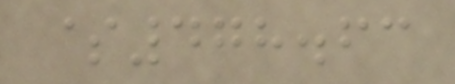$478.63
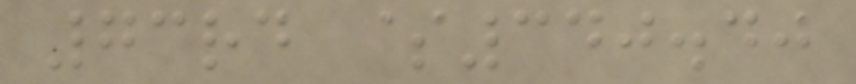73rd $340.40
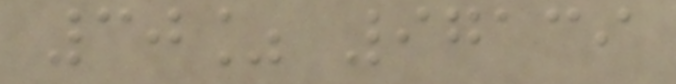30% 97139
